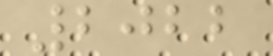2022
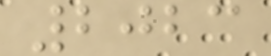2023
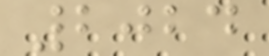2024
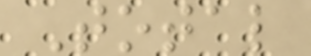Total
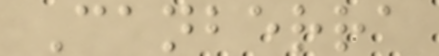Canberra
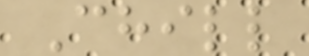Chill
